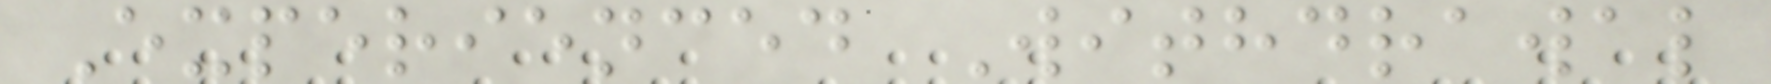Experienced Withdrawal
